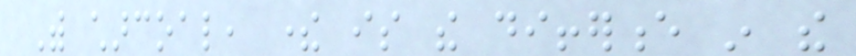With charcoal, there is the difference in the
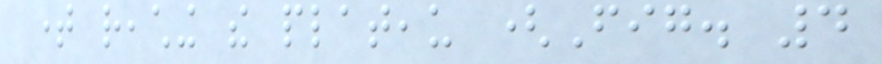time reaching the plateau (Fig. 4
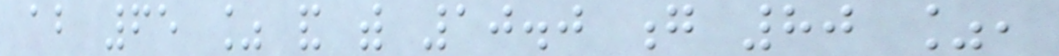about 65 % and with 10.0 g 80 %,
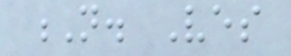N. Ves
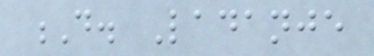D. Ladanje
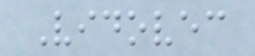Vidovec
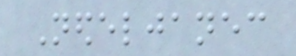Nedeljanec
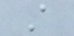A
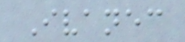Ivanec
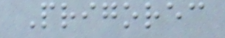Prigorec
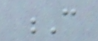C
